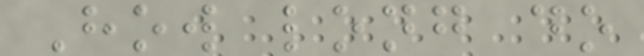How long do
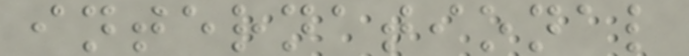international
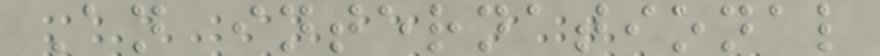An international
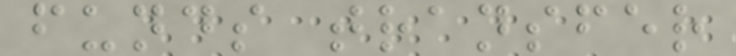funds transfer
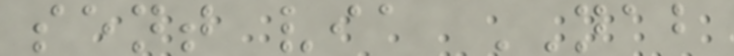sent via NAB
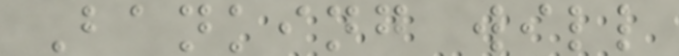Banking will
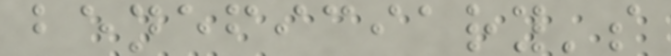beneficiary's
